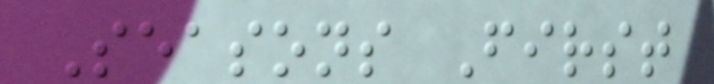Seasons First
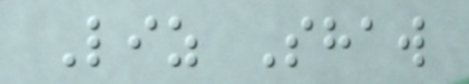Liz Shaw
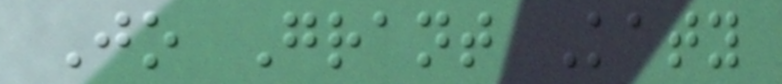Jo Grant Katy
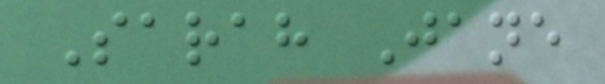Sarah Jane
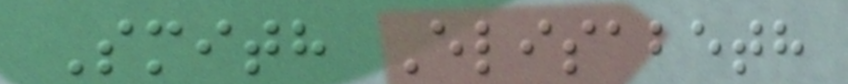Smith Elisabeth
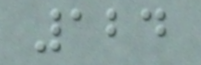124
